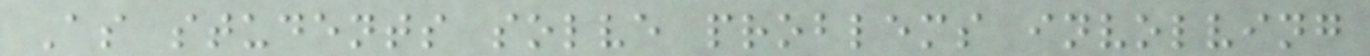As students solve problems involving
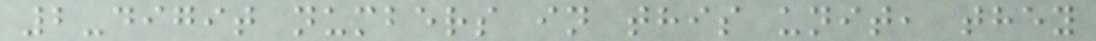2-digit numbers in this unit, they
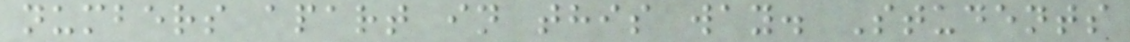numbers apart in this way. Students
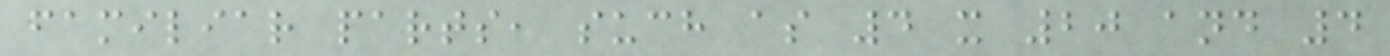familiar parts, such as 4 x 20 and 4
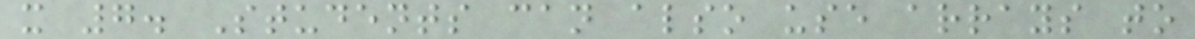x 7. Students can also use arrays to
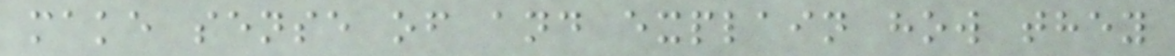make sense of and explain how they
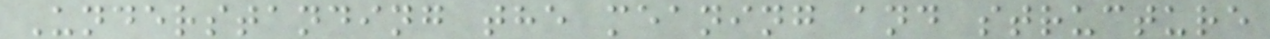Understanding the meaning and structure
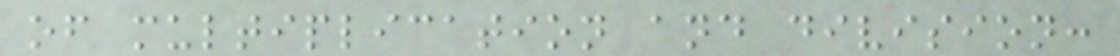of multiplication and division:
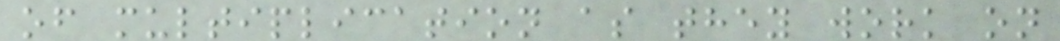of multiplication as they work on
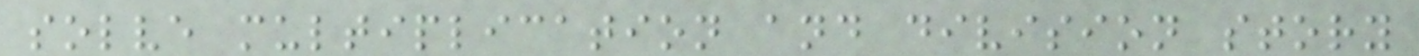solve multiplication and division story
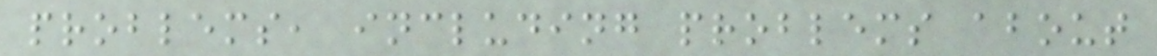problems, including problems about
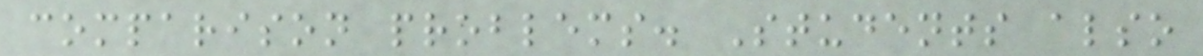comparison problems. Students also
